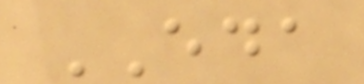EDA
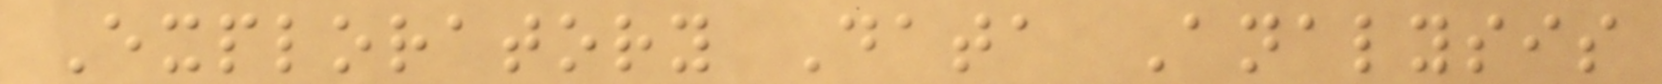Exploratory Data Analysis
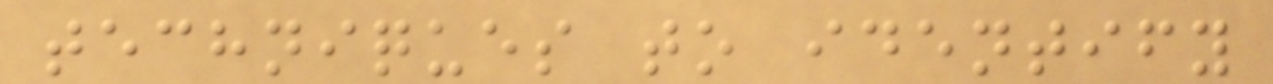techniques to identify
